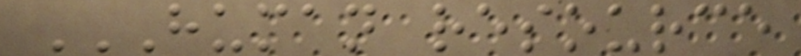HUMAN RESOURCE
